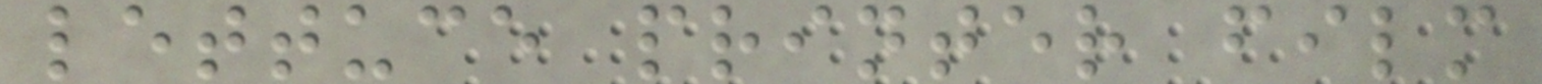lettuce printer film
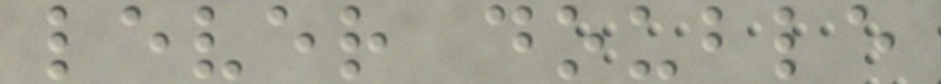lever double
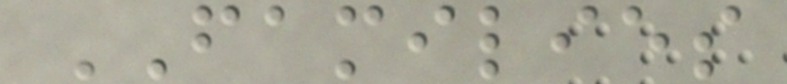FAMILIES
